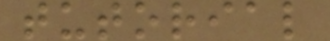tutorial
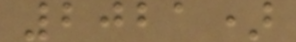2021)
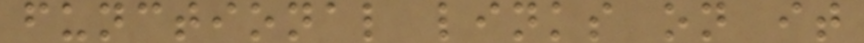functional links on it
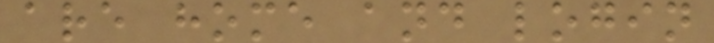are home and login
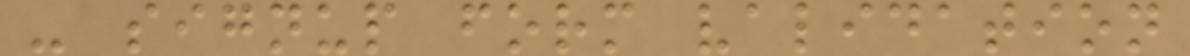- signup form validation
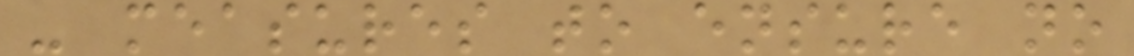- measures to ensure no
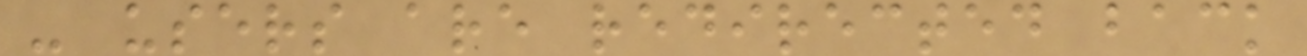- users are redirected back
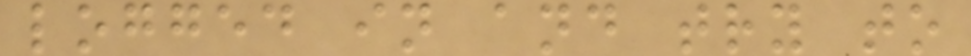logged in and try to
